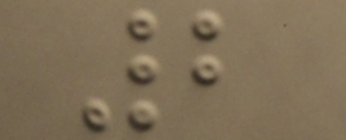2
